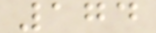174
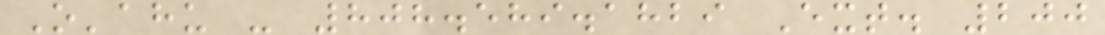O'ahu - 808.589.1829 Ext. 200
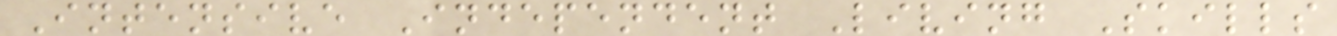Intensive Independent Living Skills
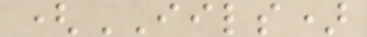(IILS)
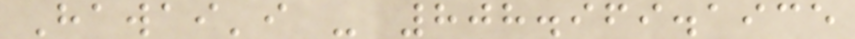Hawai'i - 808.969.1935
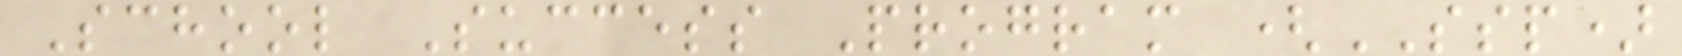School Success Program (SSP)
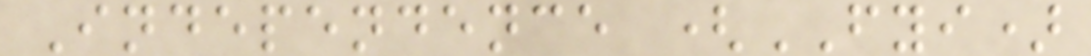Independence (FYI)
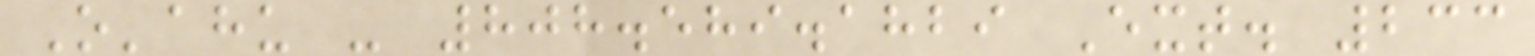O'ahu - 808.589.1829 Ext. 233
